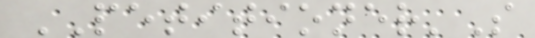PETITIONER'S
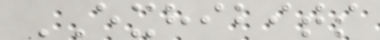EXHIBITS
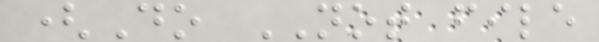(Do NOT file
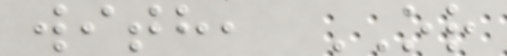with, OR
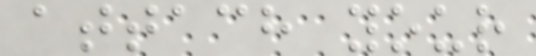attach your
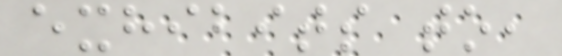exhibits to,
